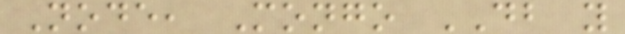Node, Mongo DB y
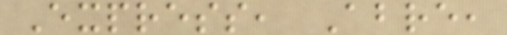Express, Abre,
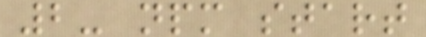2- npm start
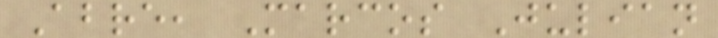Abre, Marcos Julian
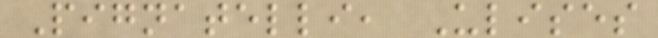Pignatelli, Ulises
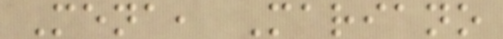Mena, Mariano
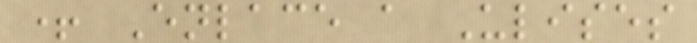+ Enlace a Ulises
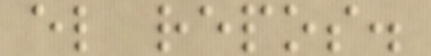el repos.
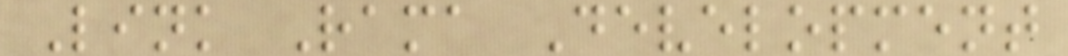Link Rama Development
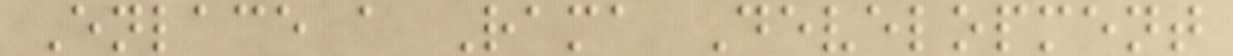Enlace a Rama Development
